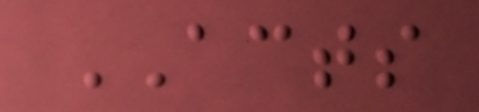ACTS
